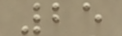25
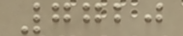7720
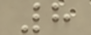8
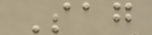Sag
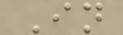In
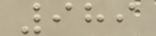989
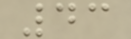43
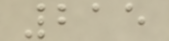215
